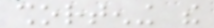shortening the
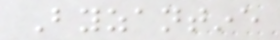Byzantine
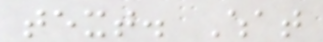text. What
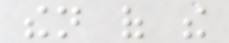then of the
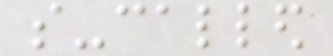so-called
